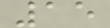15
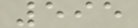595
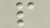p
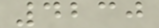4230
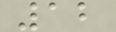12
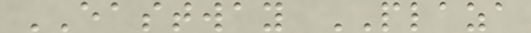EASTWAY PLAZA
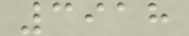3918
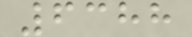6388
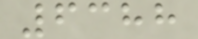6388
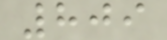809
